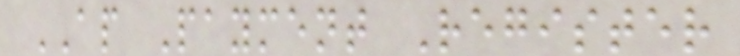AP Payment Register
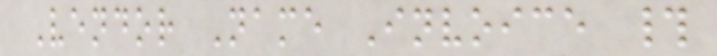Vendor Name Invoice #
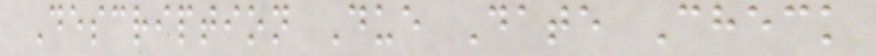Description Due Date Check
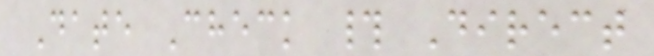Date Check # Direct
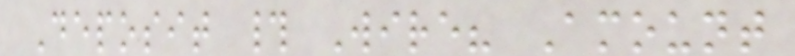Deposit # Wire? Amount
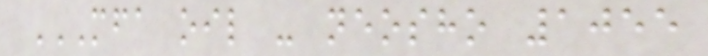MFA OIL - NEOSHO 1055
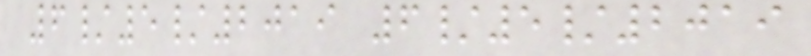6/5/2019 6/5/2019
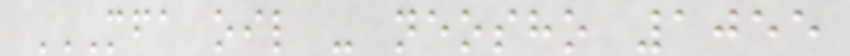MFA OIL - NEOSHO 1055
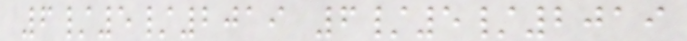6/5/2019 6/5/2019
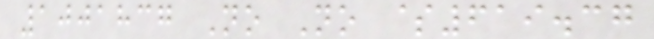1001837 No No $619.37
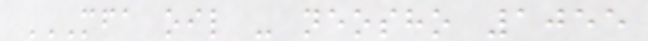MFA OIL - NEOSHO 1055
